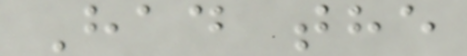Had the
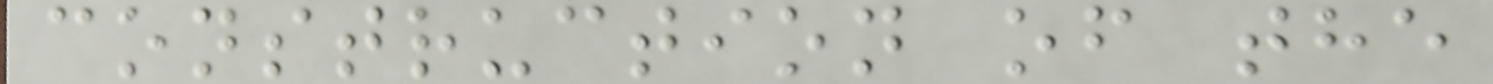construction of the
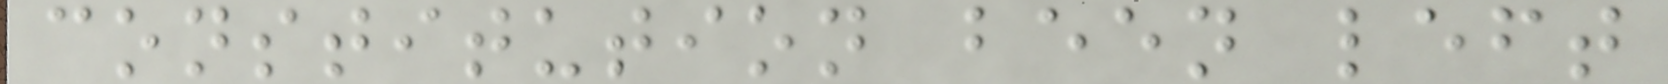constitution been left
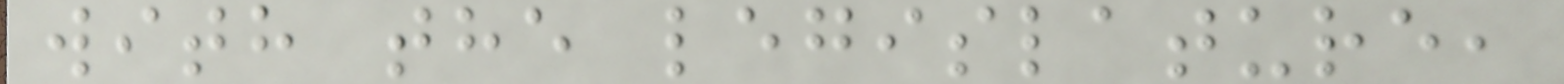with the legislature,
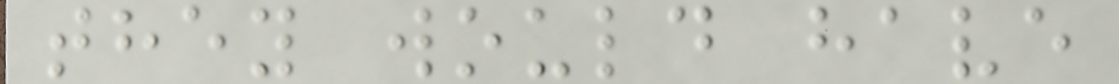they would have
